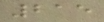215
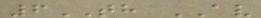6TH AV
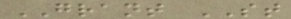GRANT ST
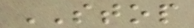STOP
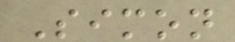Simon
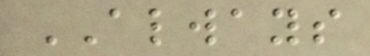ALWAYS
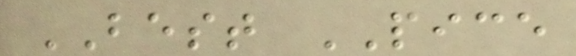BEST PICE
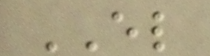EL
